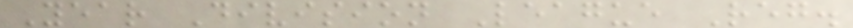Year Division League Reg.
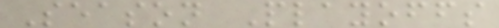Season Playoffs
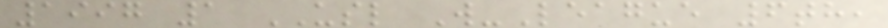1997 1 USL W-League 6th,
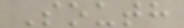South
